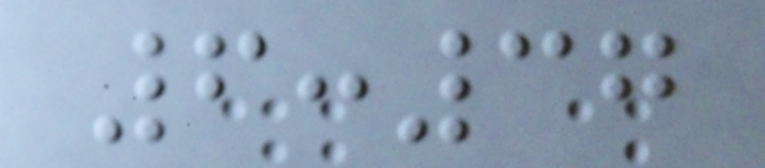6:37
